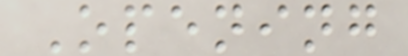Opening
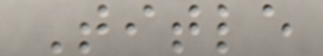Title
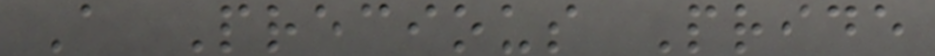A Precious Pride
